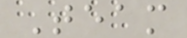Team
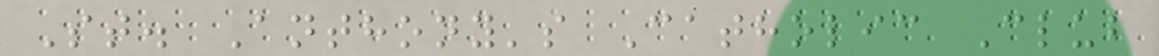St. Anthony's Catholic Club
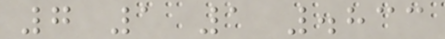7 1 1 .833
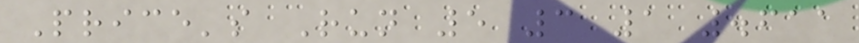Price's Run 5 3 1 .611
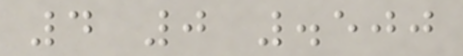4 0 .500
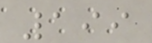199
